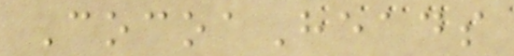CocoaHeads
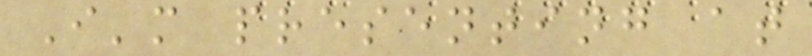I'm presenting at
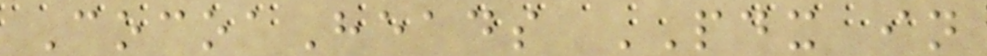CocoaHeads PDX in
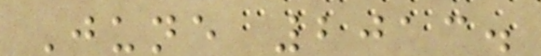June 2013.
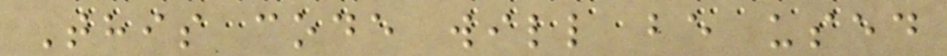This code will be used
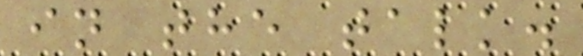in the talk.
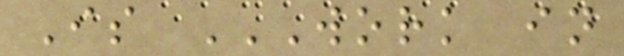Is WORK IN
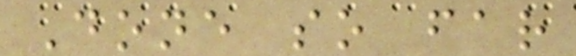Done so far
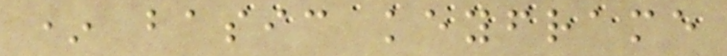* basic keyframe
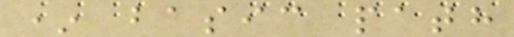* basic path
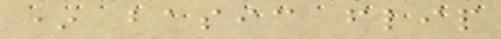* basic flip
